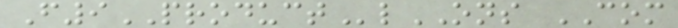F9PRODUCTlONS COM
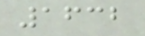1632
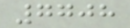7708
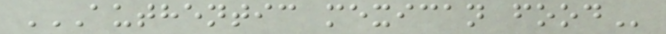AUTHENTIC MEXICAN FOOD
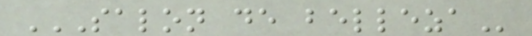SALON DE BELLEZA
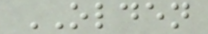OLDEN
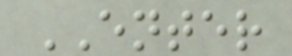ENTER
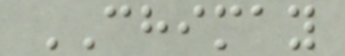CHIMAY
